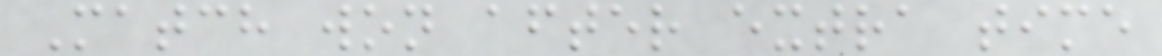Match won after extra time
